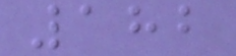182
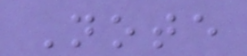Note
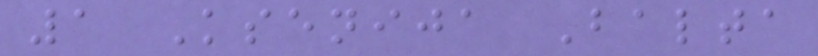1 Ksenija Balta
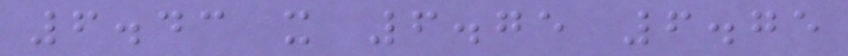6.43 x 6.75 6.75
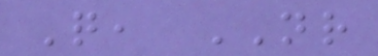Q, NR
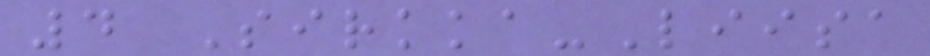4 Sirkka-Liisa
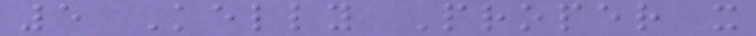5 Kelly Proper x
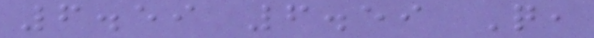6.59 6.59 Q,
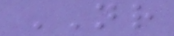NR
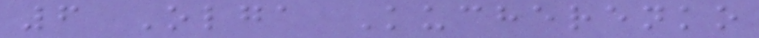6 Olga Kucherenko
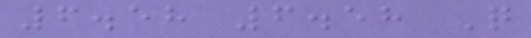6.58 6.58 Q
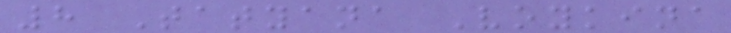8 Tatyana Voykina
